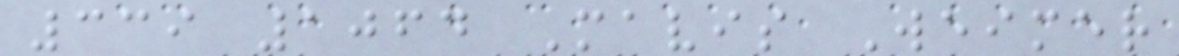339 1064 Mavis Weimer
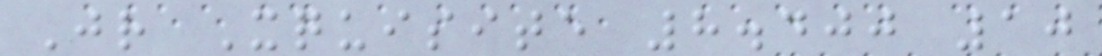Jr Xquisite 8.400 10
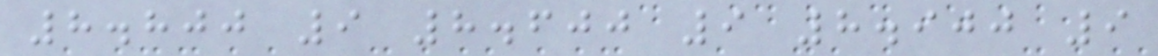8.800 9 8.600 9 8.900 9
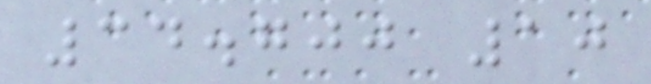34.700 10
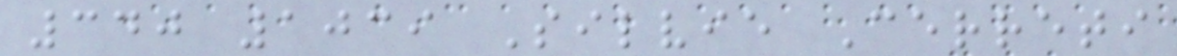340 1039 Silvie Cerreti
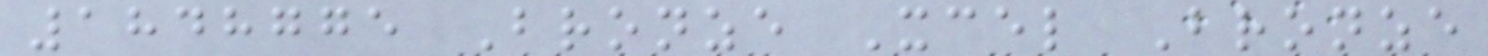1848775 Bronze Xcel Bronze
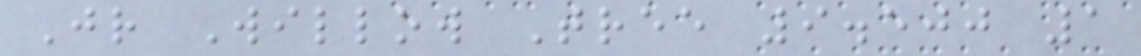Jr Willow Tree 9.500 1
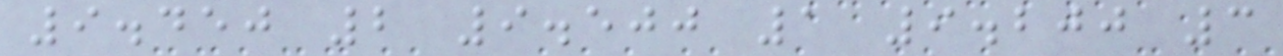9.450 2 9.500 1 9.200 3
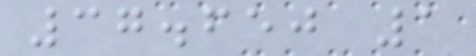37.650 1
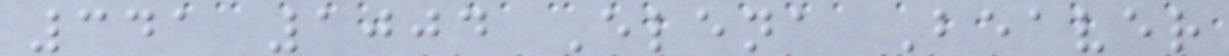341 1004 Elena Beaver
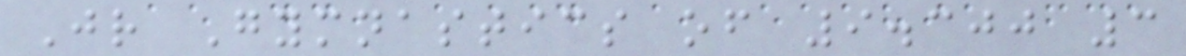Jr Gymnastics of 9.300 3
